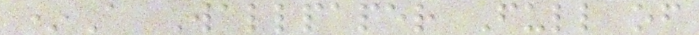*A Wallpaper Full of
